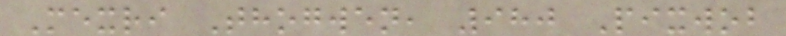Mexri Thogwen, 980 Pixwob
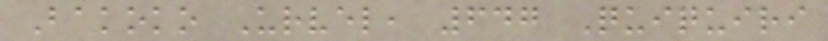Bakoko Urvel, 647 Quiquiri
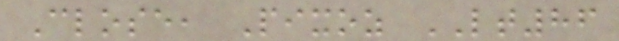Close, Pixoz LT86
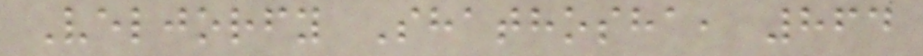Veljorfy Shathosha, 864
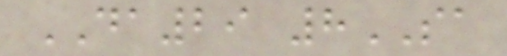DA29 8SA
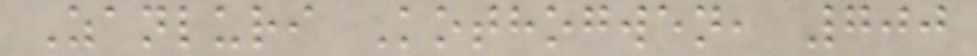Zanluri Kothogwen, 700
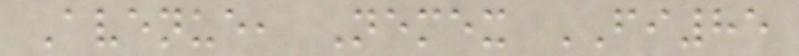Avenue, Nemex FI85
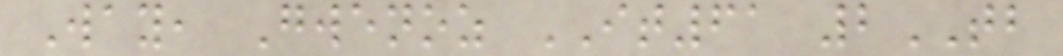Way, Gwenoz IT61 2TB
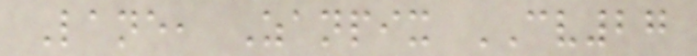Lane, Zanpix CV27
